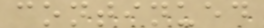continued
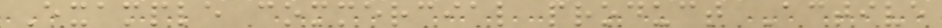Example commercial product Active
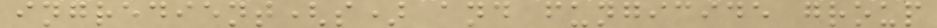ingredient(s) and fungicide group
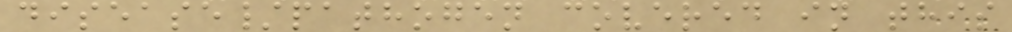disease/pathogen covered in this
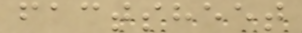factsheet
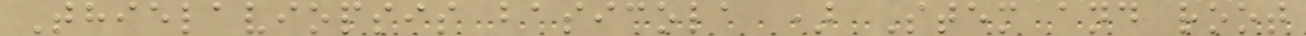Thielaviopsis basicola ) Stem and root
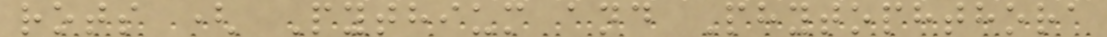rots ( Pythium and Phytophthora
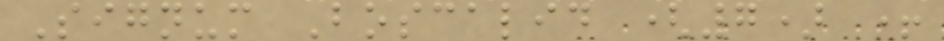Signum Boscalid (7) +
